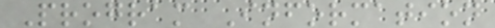Program Information
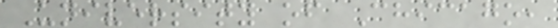University of Chicago,
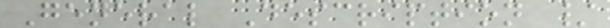General Description /
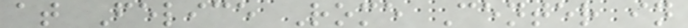at Felice Rome Center in
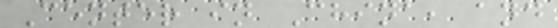Center in China, and
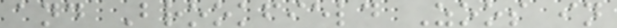and Brookfield Zoos in
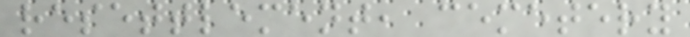resettlement, cemetery
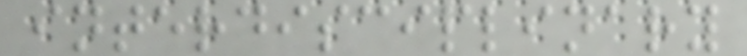interdisciplinary
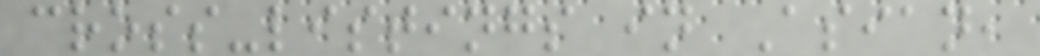cross-listings in Asian,
